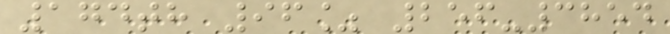174th 96% 256-3854
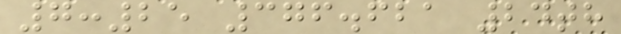7:25 376.621 24th
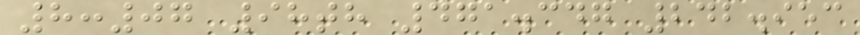8:07 98th 471.347 242.953
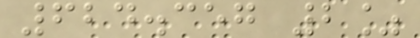624.357 2%
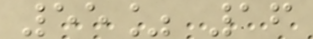55% 16
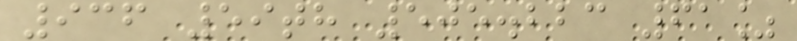936 59th 505.223 61%
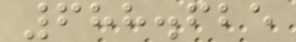688.625
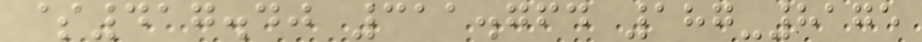$417.40 311.764 187-8175
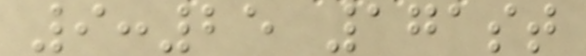9:25 171st
